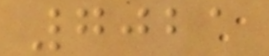7021
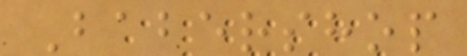Babershop
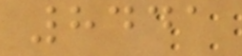8441
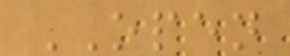OPEN
